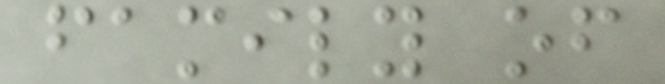family of
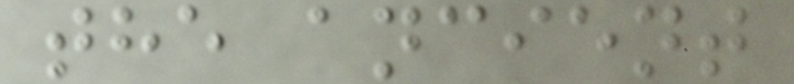the ancient
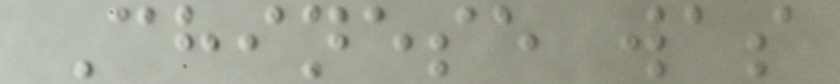Chinese was
